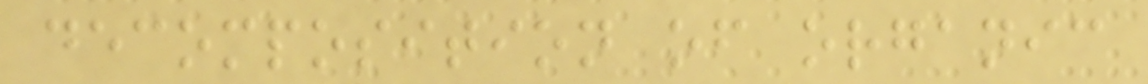decomposition of organic
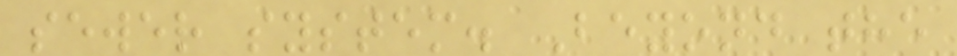sewer system. Beyond the
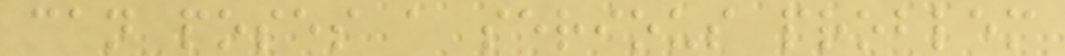can poses a serious problem
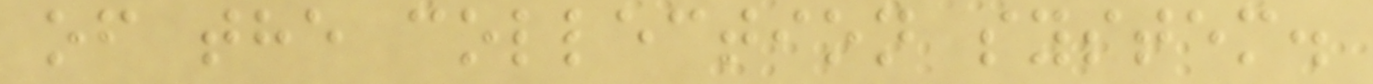of the collection system.
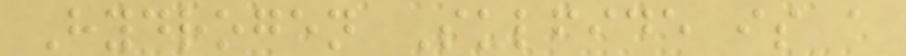Hydrogen Sulfide is a
